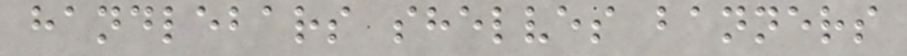handlebars shelves banners
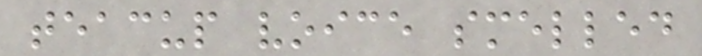teacup voice smelled
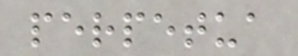perpetua
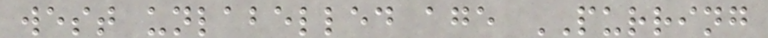west unlabelled age PURRING
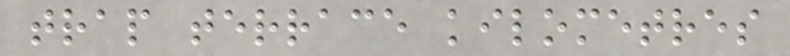trap terrace kilometres
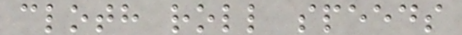cloth roll speeds
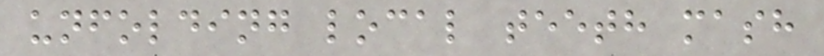unfolding local teeth mash
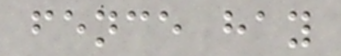fence hay
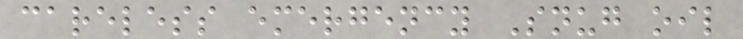careless emergency Snug oil
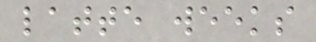latte weeks
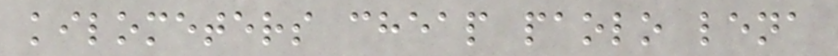kilometers cheap paolo lena
